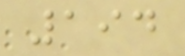194
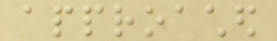approached
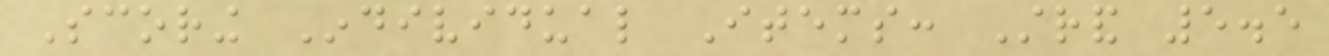Scoring Individual Items: Strand 5.5
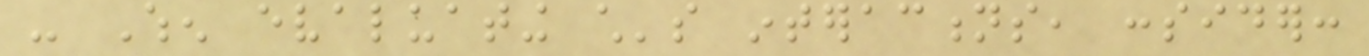- When evaluating child's interactions, consider:
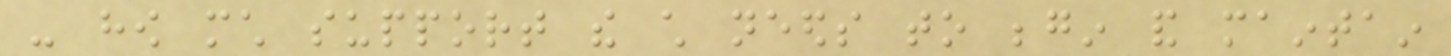- how much support the child needs to begin and maintain
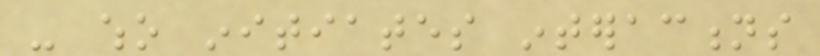- who initiates interactions
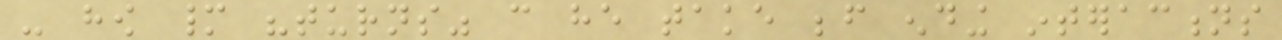- how many "turns" can he take before ending interactions
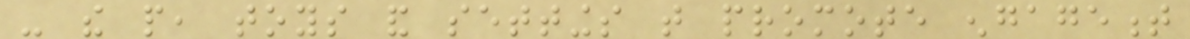- the people, toys and settings that promote engagement
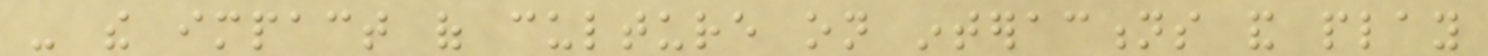- the impact of culture on interactions and play
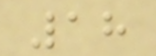18
